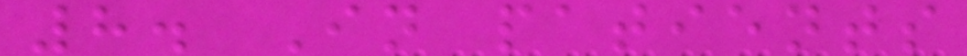8. In patients
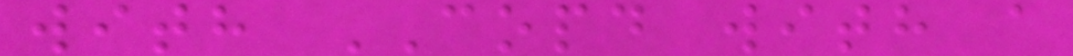with COPD with a
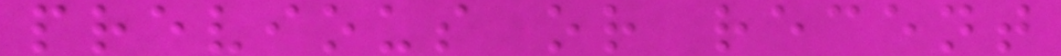previous or recent
